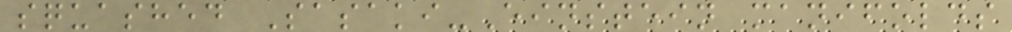squashed Sasaki-Einstein manifolds
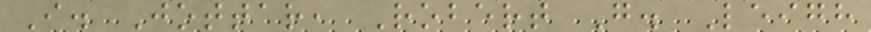I. Jottar, Robert G. Leigh
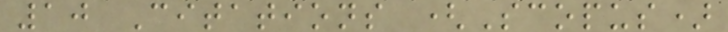10 Citations (Scopus)
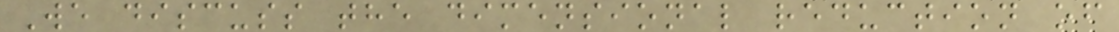We discuss the dimensional reduction of
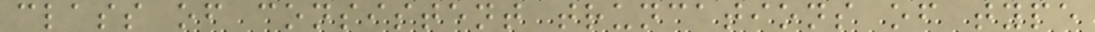class of consistent truncations of type
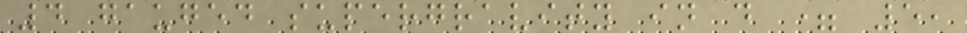4 gauged supergravity in d = 5,
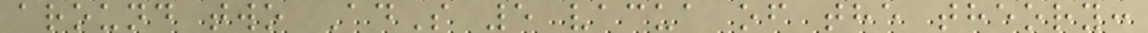around two AdS 5 vacua of the theory:
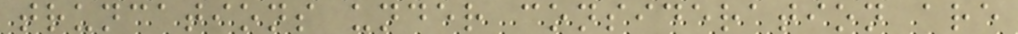truncations under consideration are
